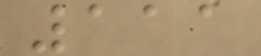111
